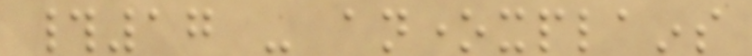#17 - anonexplains
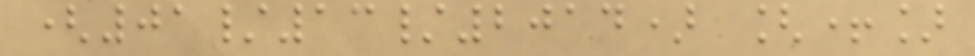(01/13/2014) [+]
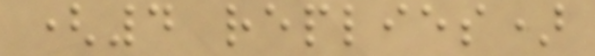(4 replies)
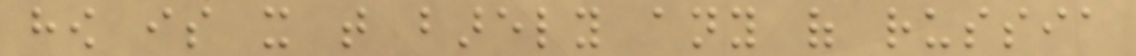how is it that barely any of russia
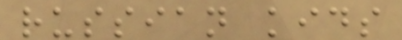russian kids
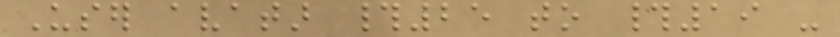User avatar #25 to #19 -
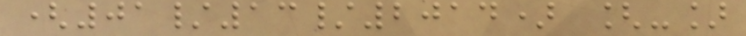(01/13/2014) [-]
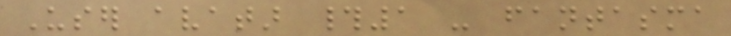User avatar #1 - fantasma
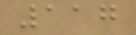117
